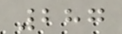287
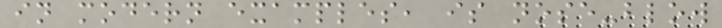in modern examples, is nose-blow
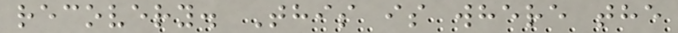recovery. This is where the
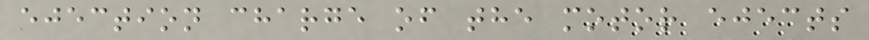ejection charge of the motor ejects
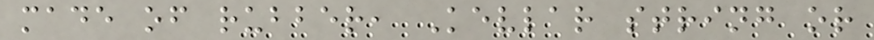made of rubber, Kevlar string or
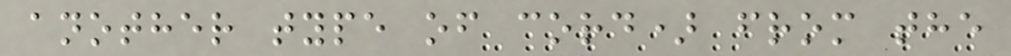another type of cord) from the
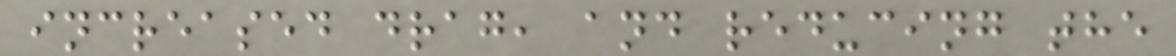increased drag, and reducing the
